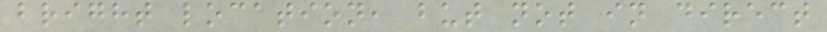bright location, but not in direct
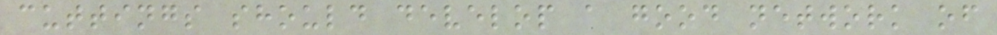cuttings should develop a good network of
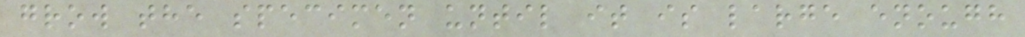grow the specimen until it is large enough
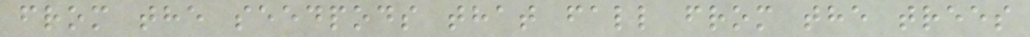from the seedpods that fall from the trees
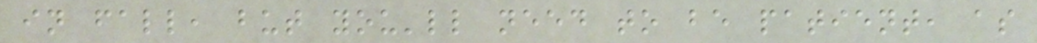in fall, but you'll need to be patient, as
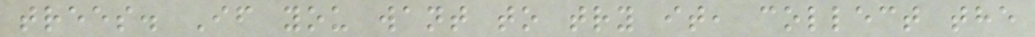trees. If you want to try it, collect the
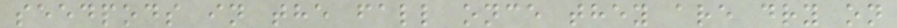seedpods in the fall once they are dry on
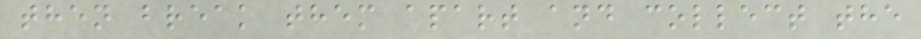then break them apart and collect the
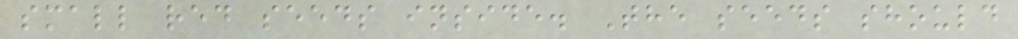small red seeds inside. The seeds should
